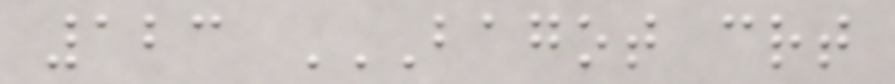123 BAGOT CRT
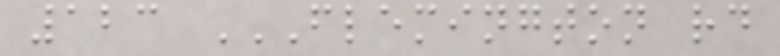123 FLEMINGTON RD
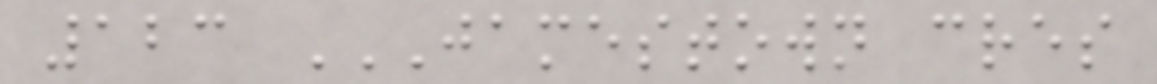123 JAMESTOWN CRES
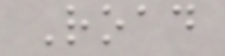Road
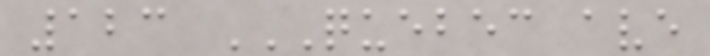123 QUEBEC AVE
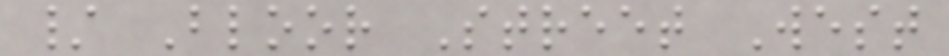/ Bloor Street West
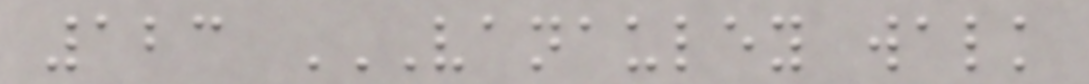123 VANAULEY WALK
